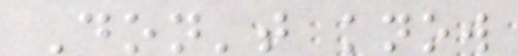Don't know
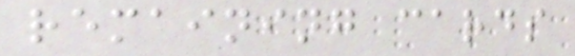remaining cards
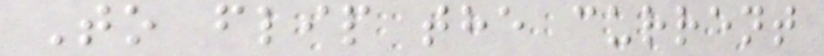To flip the current
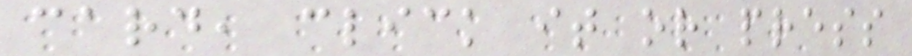card, click it or press
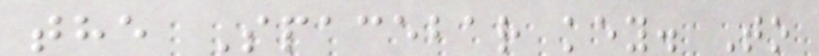the Spacebar key. To
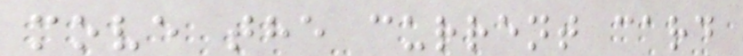move the current card
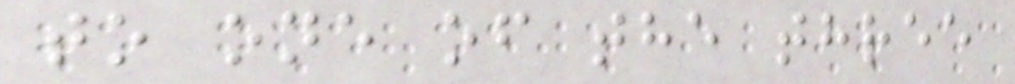to one of the three
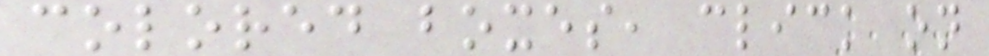colored boxes, click on
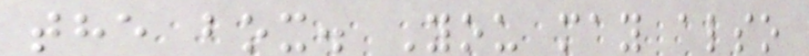the box. You may also
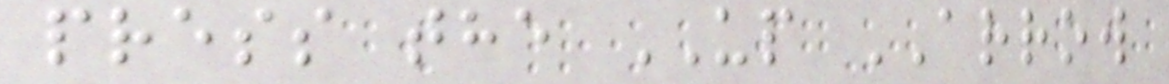press the UP ARROW
